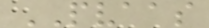PVAAS
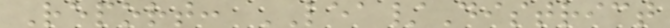Report: LEA/District
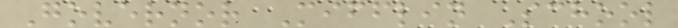Governor Mifflin School
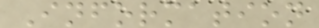Information
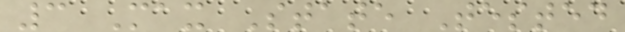3 Max State Tested
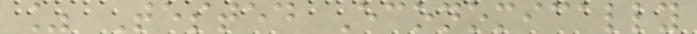% Tested Economically
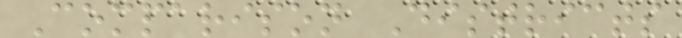Comparison Districts
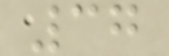37
